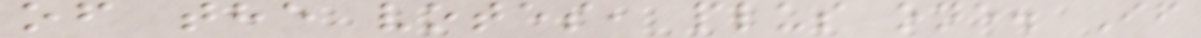of the votes, plus one. If
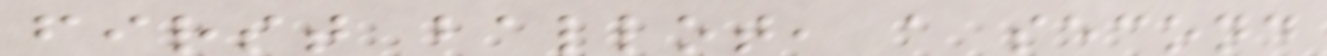first ballot, a second
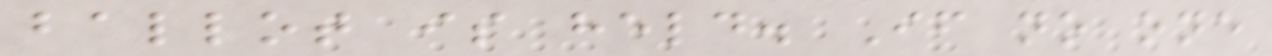ballot is held. If no one
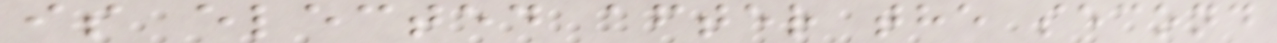is elected after the second
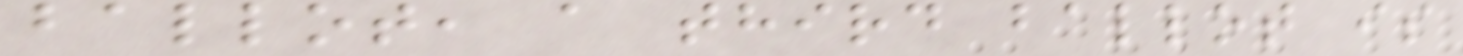ballot, a third ballot is
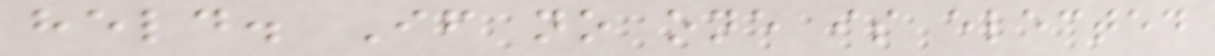held. If no one is elected
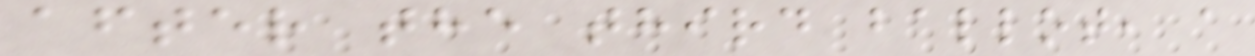after the third ballot, a
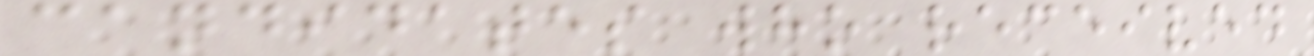candidates who received
